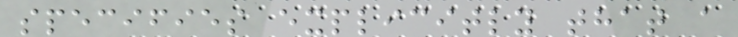specifies explicitly that a
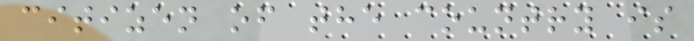citizen of the country is
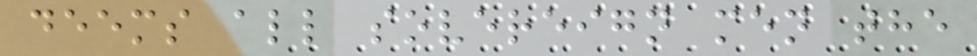deems all sovereign men the
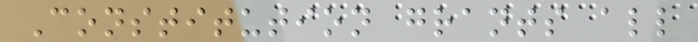Constitution grants all
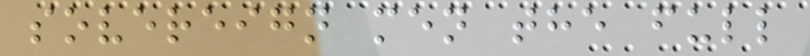sovereign men the full
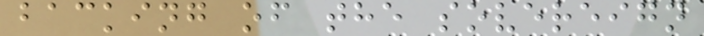backing of the sovereign
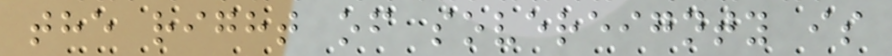the right of sovereignty is
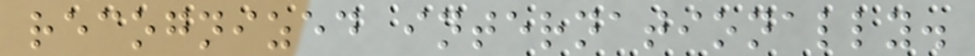recognized internationally.
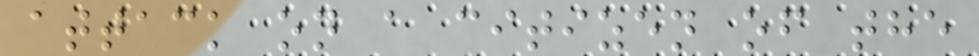attack on a citizen of the
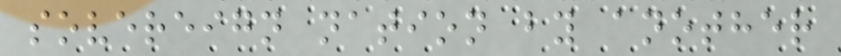sovereign nation by another
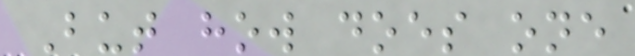But how does one
